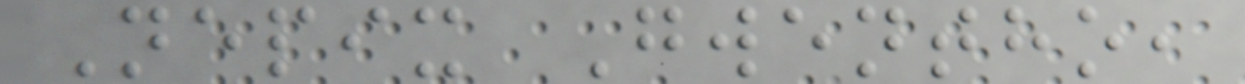Nepix Gwentho,
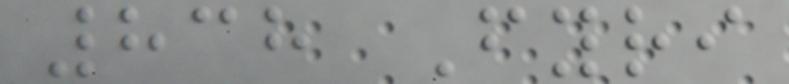838 Fyri
